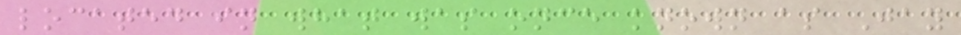located in what was once known as Jay
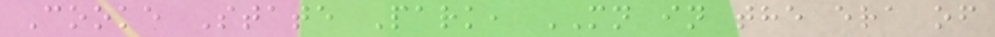Cooke State Park, MN in the era of
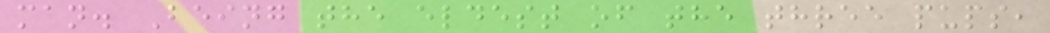man. Being the eldest of the three pups,
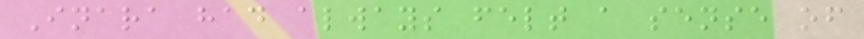Inara had always felt a sense of
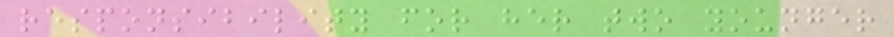responsibility for her two younger
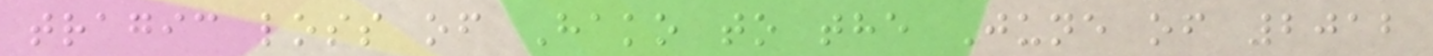tragic loss of Hako to the June of 2012
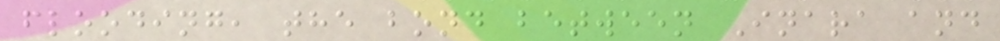flooding, the bond between Inara and
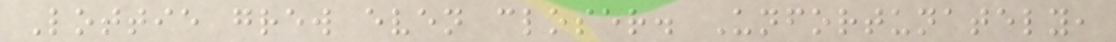Lottie grew even closer. Unfortunately,
